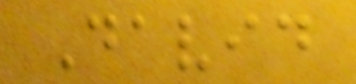David
